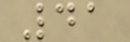41
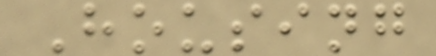Housing
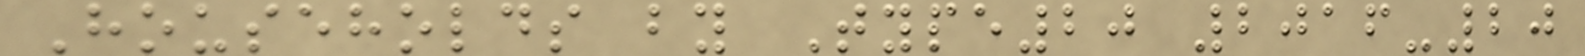Households by Type20 2016-20
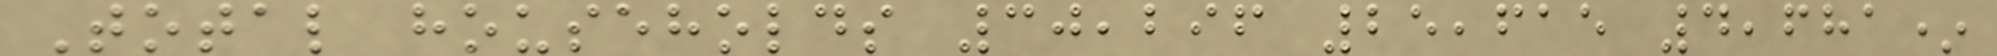Total households 30,296 25,615 4,681*
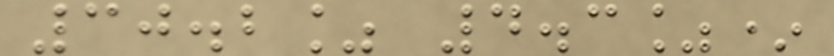30.2% 4.3%*
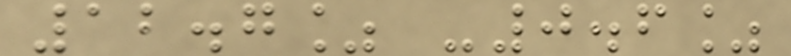12.7% -0.6%
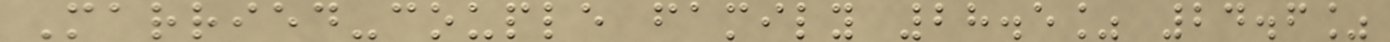Married-couple family 28.5% 24.6%
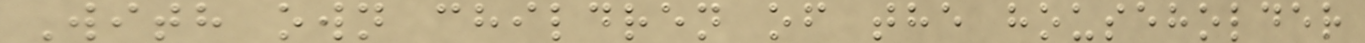With own children of the householder
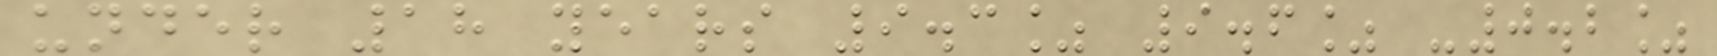under 18 years 9.3% 9.6% -0.2%
